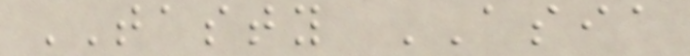TASTY ASIA
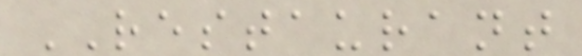RESTAURANT
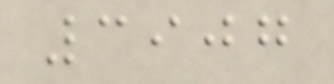3907
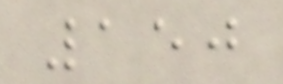150
